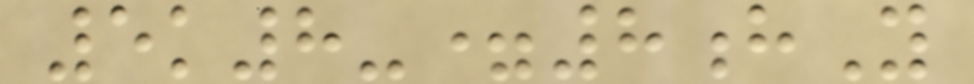5k8-=8hY
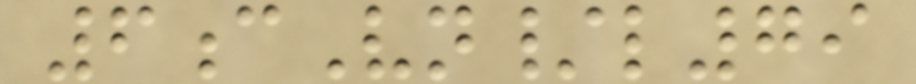6cVn/l79
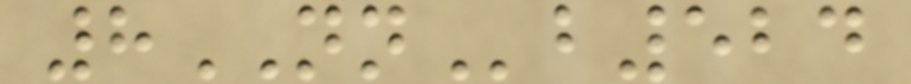8NNb524
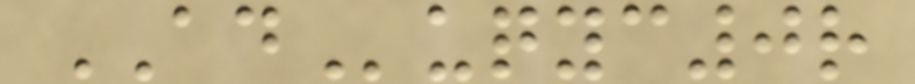ADuqyc0r
